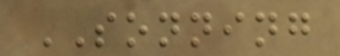SONNING
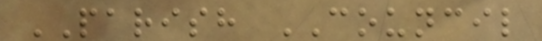PARISH COUNCIL
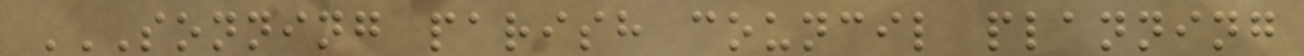SONNING PARISH COUNCIL PLANNING
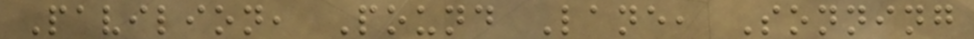Pavilion, Pound Lane, Sonning
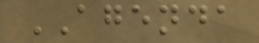AGENDA
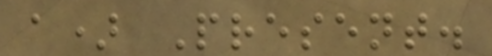a) Present.
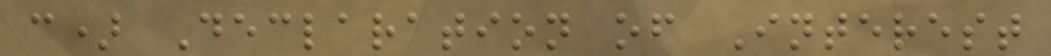c) Declaration of Interest
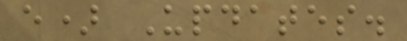e) Updates.
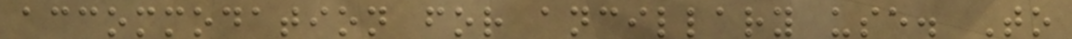accommodation for ancillary use. To
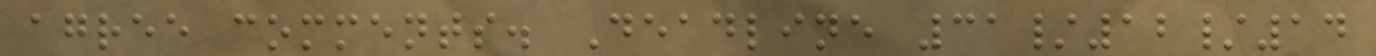agree comments. Deadline 31/12/14
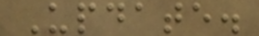Update.
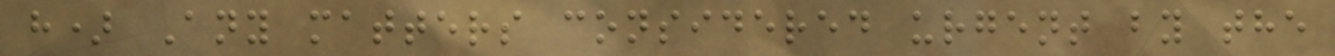h) Any matters considered urgent by the
